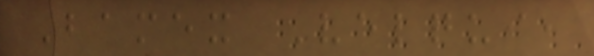Bamex Velqui,
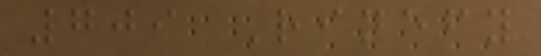709 Rinefy
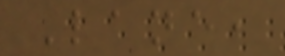Lane,
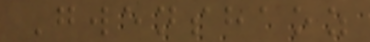Gwenshaoz
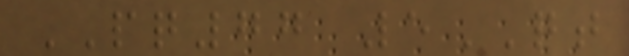PQ77 5QT
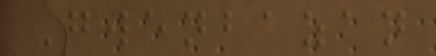Gwenbazan
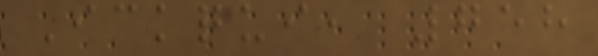Ickqui, 758
